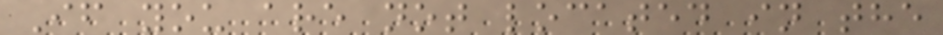If you are not located in the
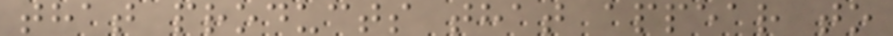that products that appear to
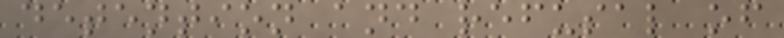detention and refusal of
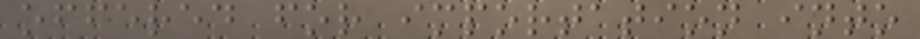offered for importation into
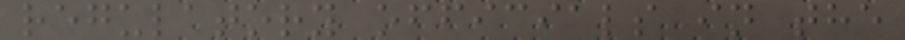regulatory officials in the
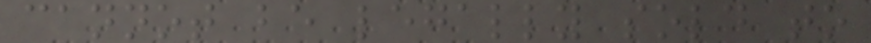cannot be legally sold to
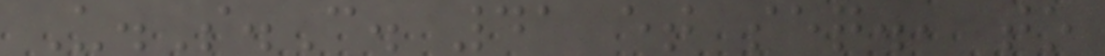U.S.C. 41 et seq., to
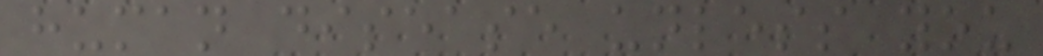human disease unless you
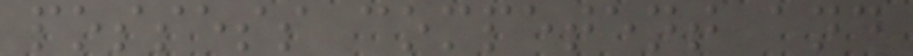possess competent and
